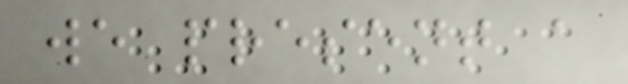we present a
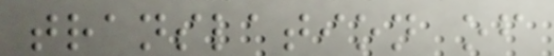translation of
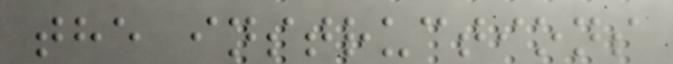the instructions
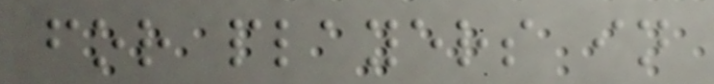for players in
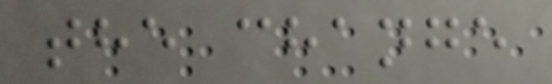the change
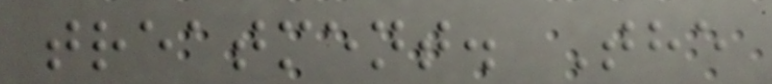treatment. The
